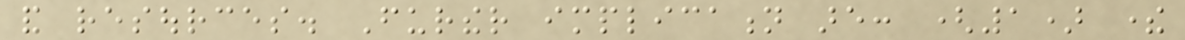and resources. Further implication are: (1) there
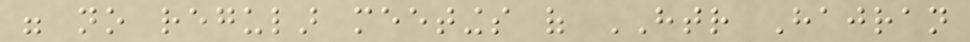were no regular meetings of HTR Hajran
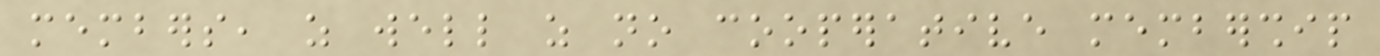members, as well as no cooperative membership
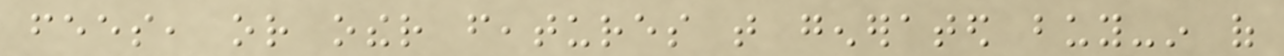fees, or other features that generated buy-in of
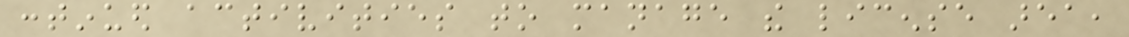continued activities to manage the license area,
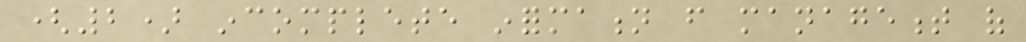(2) incomplete information from management of
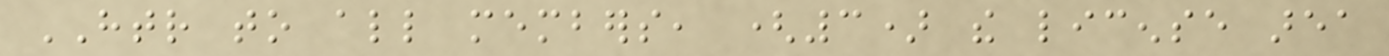HTR to all members, (3) the license area
